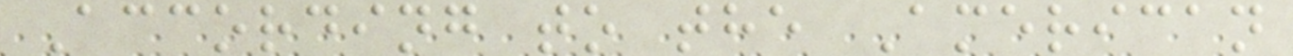According to the American
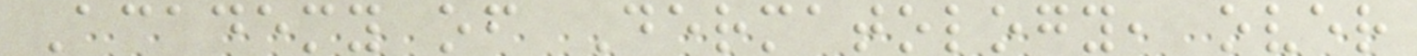Academy of Dermatology, over
